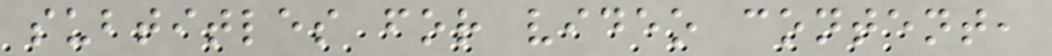subtitles for video content,
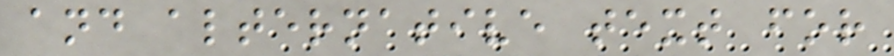and alternative text for
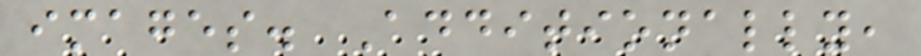images. Additionally,
